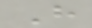H
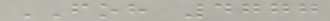FOH 4777
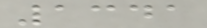1341
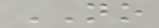NO
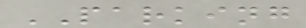PARKING
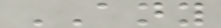ANY
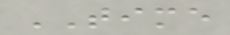TIME
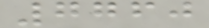7760
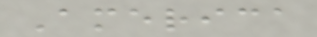America
